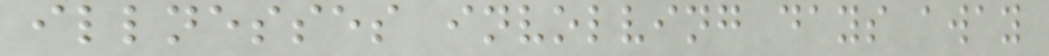illnesses involving days away
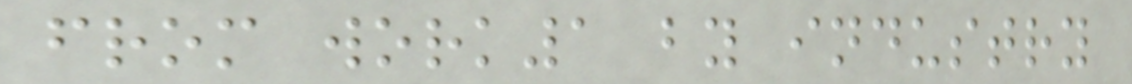from work1 by industry
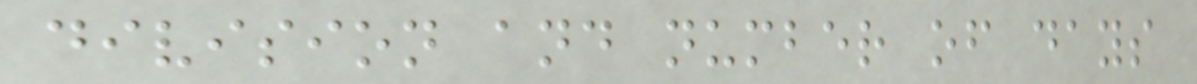division and number of days
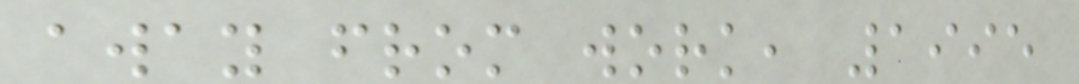away from work, 1995
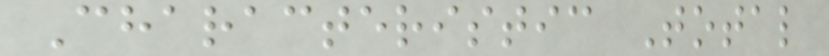Characteristic Total
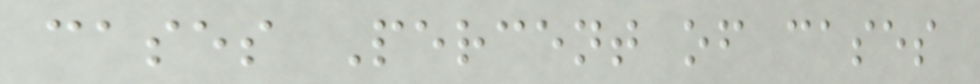cases Percent of cases
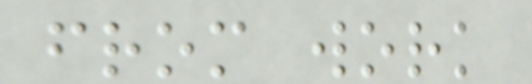from work
